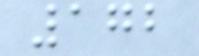172
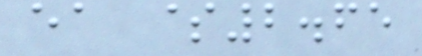ea $2.65
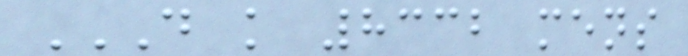D K 8332 MENS
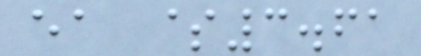ea $3.61
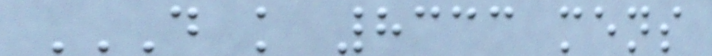D K 8333 MENS
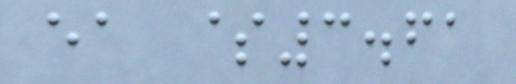ea $3.61
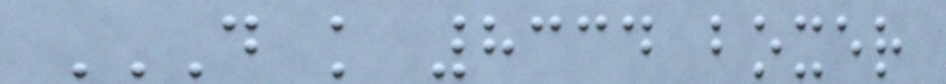D K 8334 BOXER
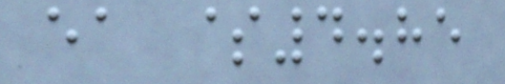ea $4.85
